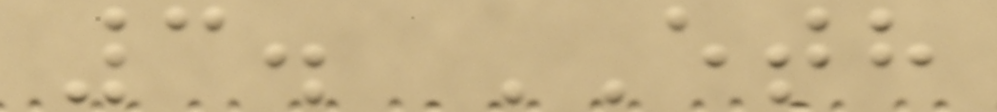3. ETH
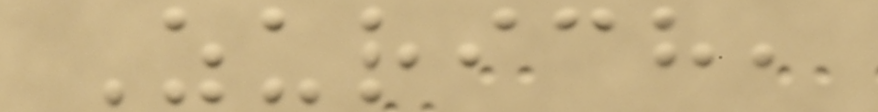Zurich,
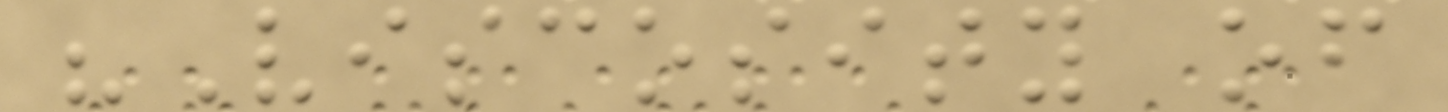"Viscosity of
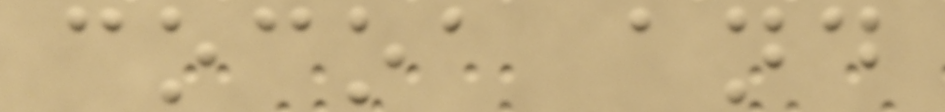cocoa and
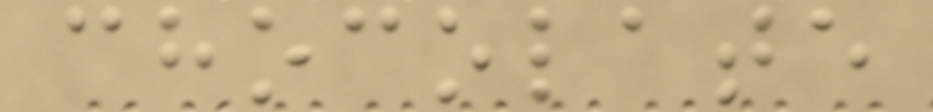chocolate
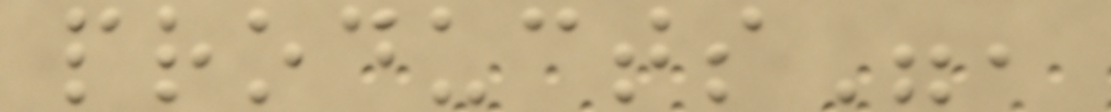products",
